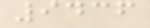9436
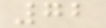72
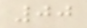00
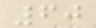60
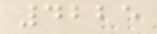4225
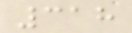318
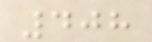408
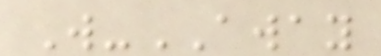W-AWAY
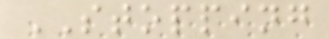STOPPING
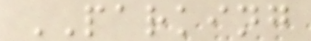PARKING
